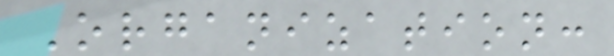Organization:
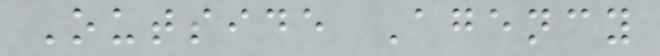Outside Agency
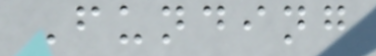Funding
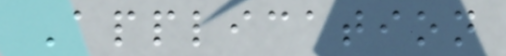Application
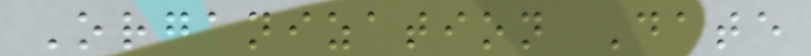Organization Date
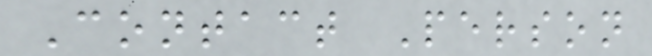Contact Person
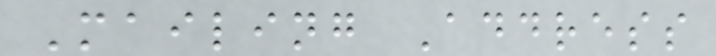Mailing Address
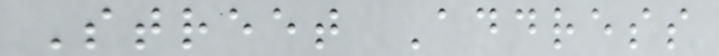Street Address
